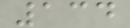134
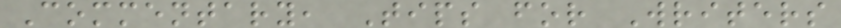Commentary, Tips for Writers
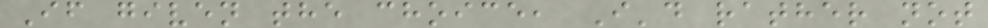If given the choice, I'd rather not
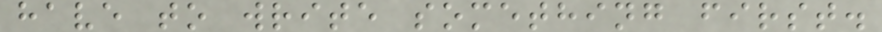have to write something first.
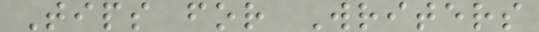Tips for Writers
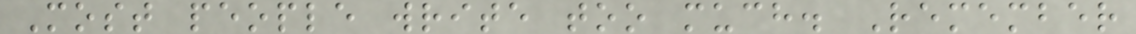Most people write too much. Remember
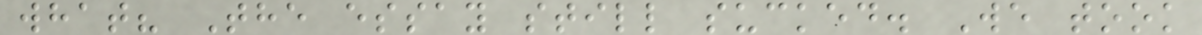what? The essay still sucked. We took
